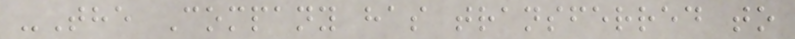-The Company has transferred to
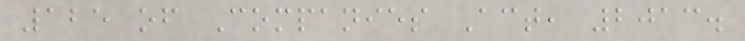125 of Companies Act, 2013.
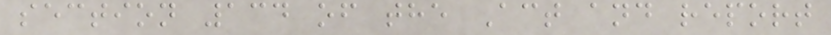section 134 of the Act and report
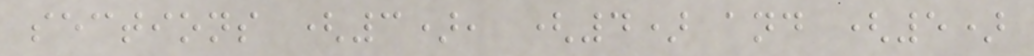sections (3), (4) and (5)
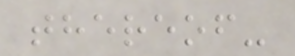thereof-
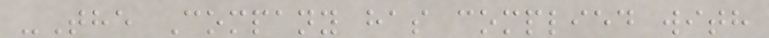-The Company has complied with
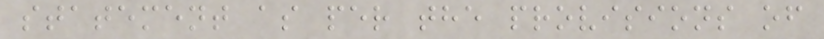statement as per the provisions of
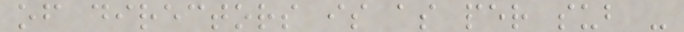of directors is as per sub -
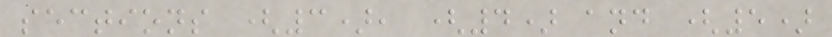sections (3), (4) and (5)
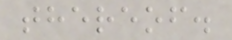thereof.
